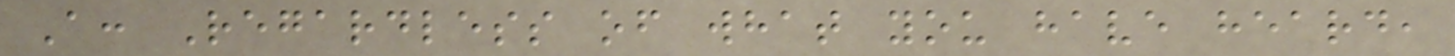A: Regardless of what you have heard,
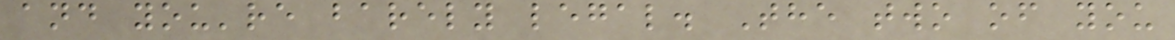and you're barely legal. The two of you
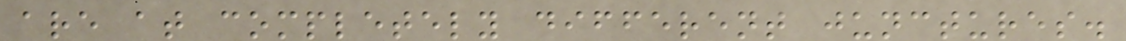are at completely different junctures.
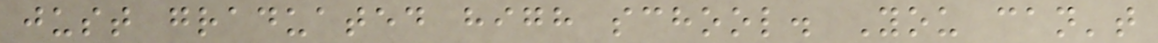just graduated high school. You can't
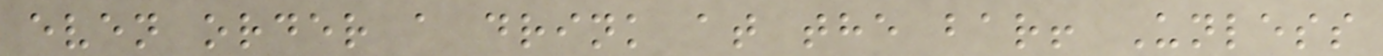even order a drink at the bar! Unless
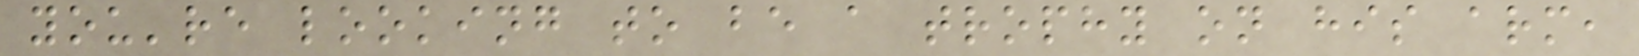you're looking to be a trophy on his arm,
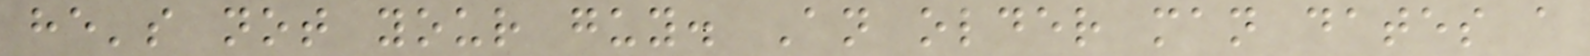he's not your guy. An older man dates a
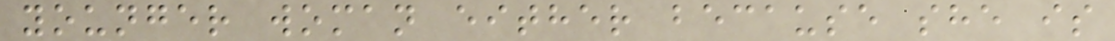younger woman either because she is
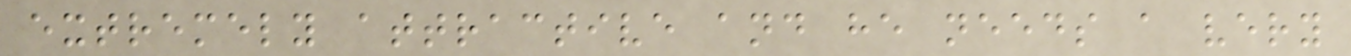extremely attractive and he needs a very
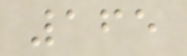165
